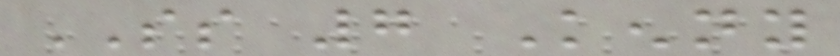SS 7 Kenny
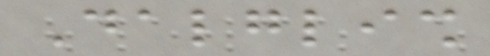Dalglish
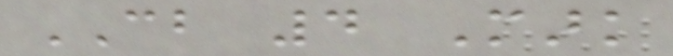CB 4 Mark
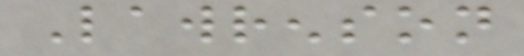Lawrenson
